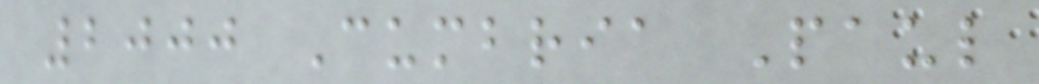2000 Cumbria Paul
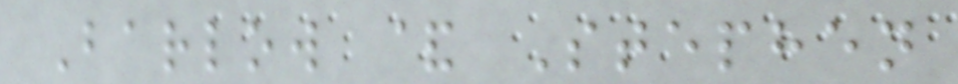Barlow & Stephen
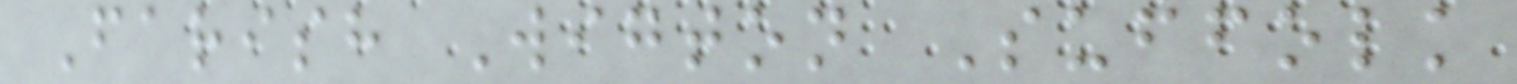Farish Wigton Suffolk
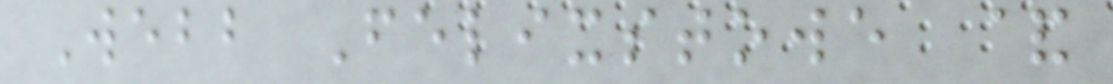Webb Felixstowe &
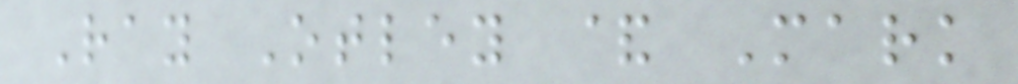Ray Otley & Mark
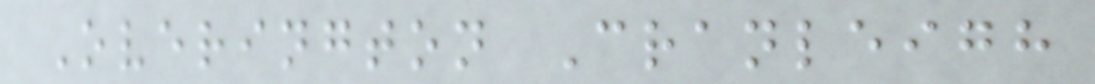Overington Cranleigh
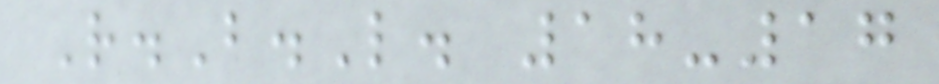R.B.L. 18-17
